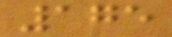175
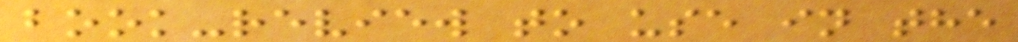book-review to use in the
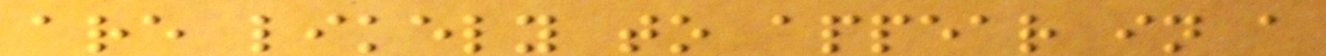are likely to appear in a
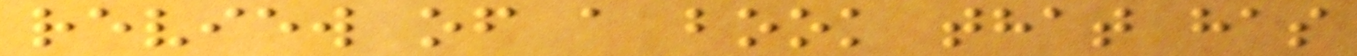review of a book that has
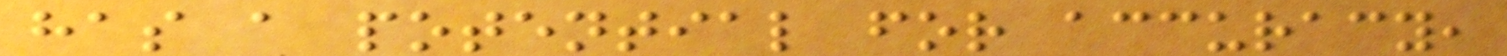has a potential for accuracy,
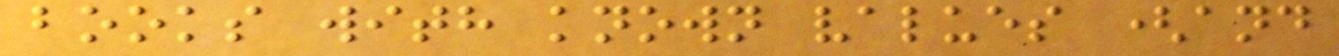books with known values (and
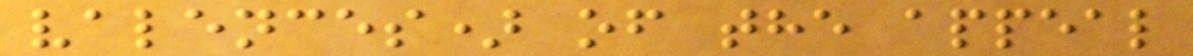valences) of the appeal
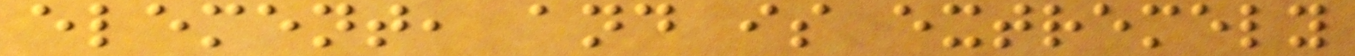element, and is extremely
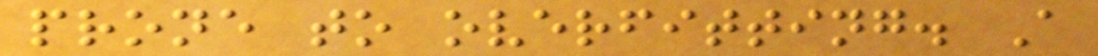prone to overfitting. A
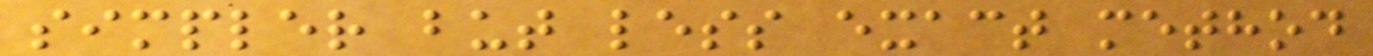simpler but less exact method
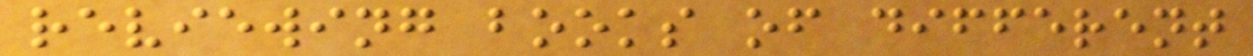reviewing books of different
